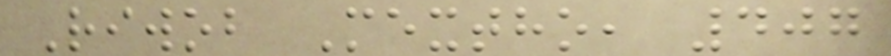Riwob Mextho, 407
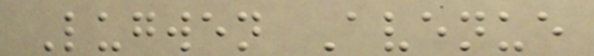Lugwen Avenue
